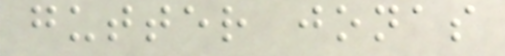gutter jonas
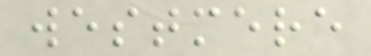westmere
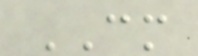CM
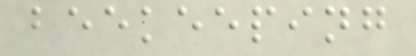beekeeping
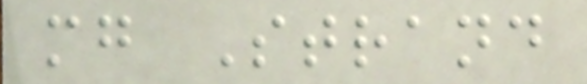mg Strand
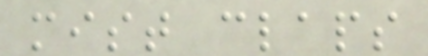mist claps
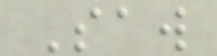Saw
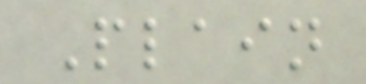Plain
